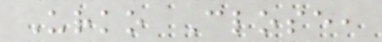Urko Close,
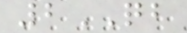2QB
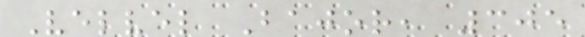Velvel Bajor, 305
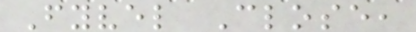Fyvel Close,
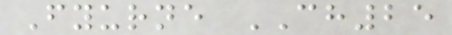Fyurne CH25
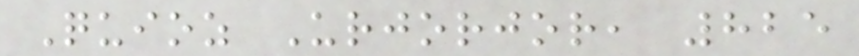Quioz Urjorjor, 825
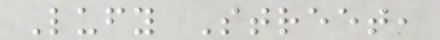Lufy Street,
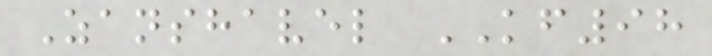Zanshavel KF98
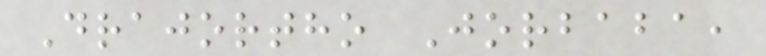Drajortho Jorbaba,
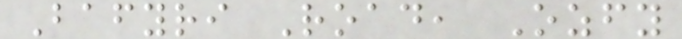Bafyri Road, Ozfy
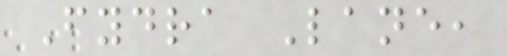Fydra Lane,
